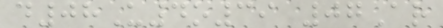d08U4o39 07Ar
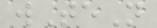wTeN
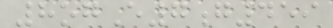8ogE7g459
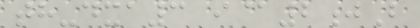th-dxa3 i@2jB
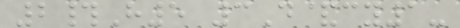2#H5 3D&cy1-
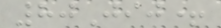80Jij+
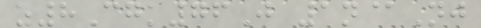z8Cgk76J 1n@Nj
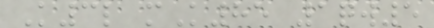K3l mK85 1qw5
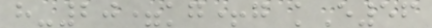h-20=kg+g kE56
